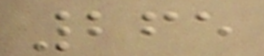265
